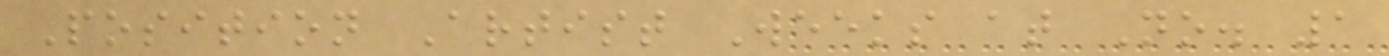Position Artist Weeks at No. 1
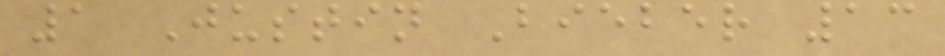1 Justin Bieber 13
